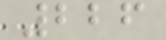226
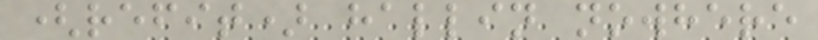(refit) hallin nowhere
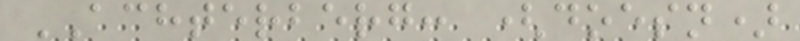ACHTERBERG: (doesn)
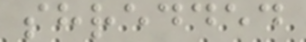shredded
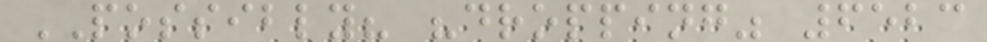POSSIBLY? "dropping" 6523
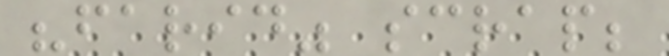"farid" scrap;
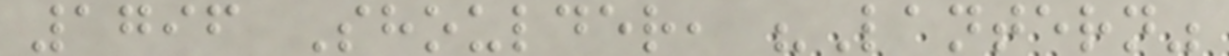1796 Shoulder, "Lantern"
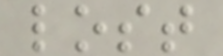lost
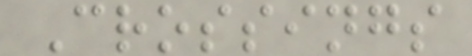Crossings
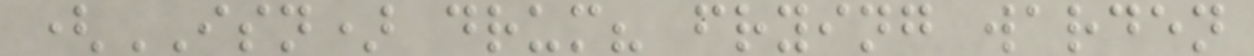(ISN) drum? frying warden
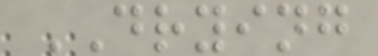DRYING
